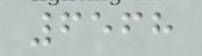6568
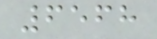6568
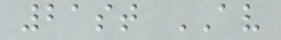21st AV
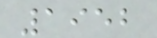1952
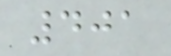401
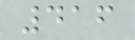416
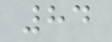84
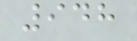948
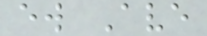ew Ave
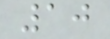10
